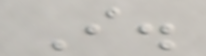I.
